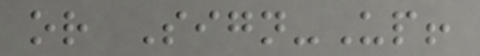or Sign-Up!
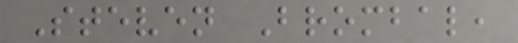Steven Brombal,
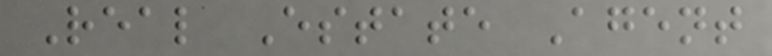Real Estate Agent
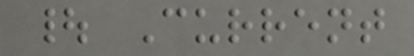| Current
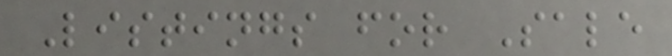Listings for Sale
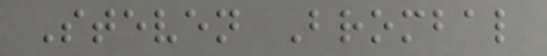Steven Brombal
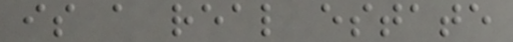is a real estate
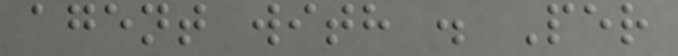agent with . Per
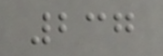237
